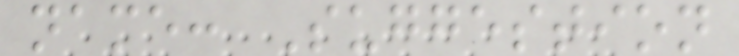name: Suggestion
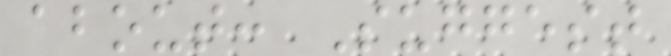about: Suggest
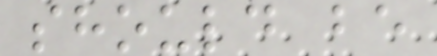should be
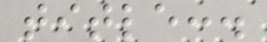title:.
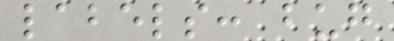labels: bug
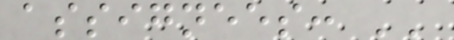assignees: ''
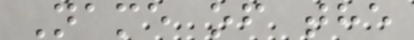Name of the
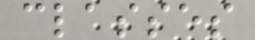classes
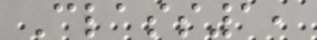Class1,
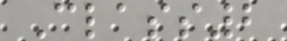Class2
